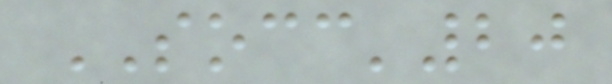SOCC'20
